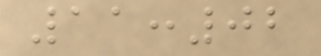11:02
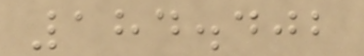184.402
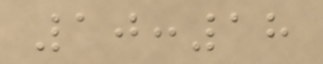10:18
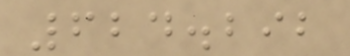624.292
